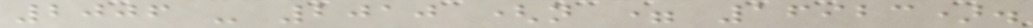2006 - 2010 (n = 16923).
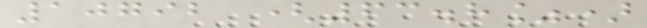10792 (63.8%)
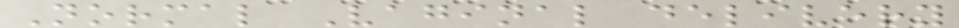Normal Vaginal delivery
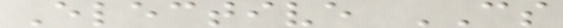Elective CS
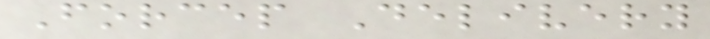Forcep Delivery
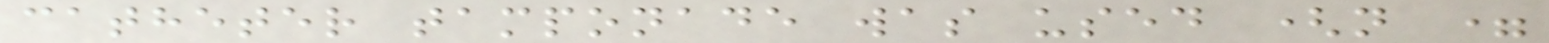catheter tamponade was used (n =
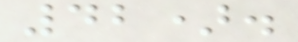42).
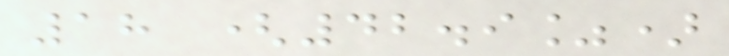18 (42.9%)
